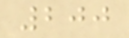200
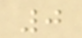0
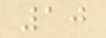10
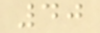40
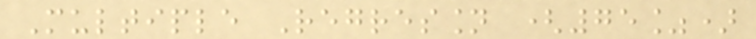Multiple Regression (75%)
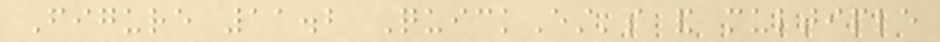Figure 11.2 QuickEst's and multiple
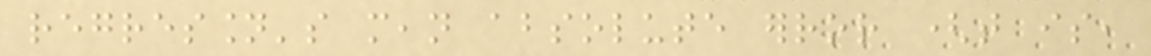regression's mean absolute error (that is,
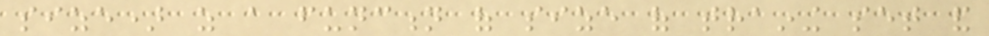size) as a function of size of training set and
